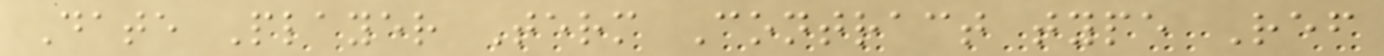Date Player Term Contract type Ref
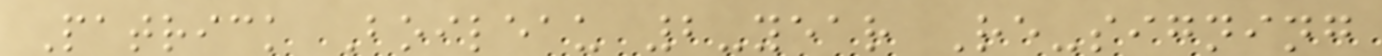Patrick Boileau 2-year Re-signing
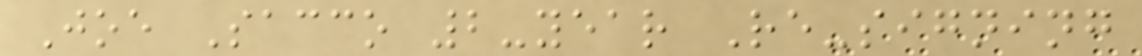Joe Sacco 2-year Re-signing
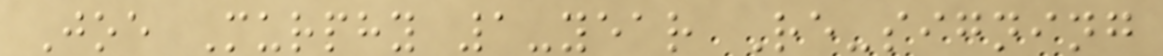Joe Murphy 1-year Re-signing
